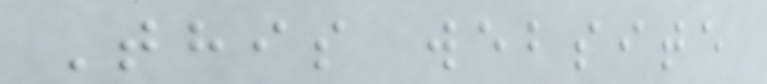This website
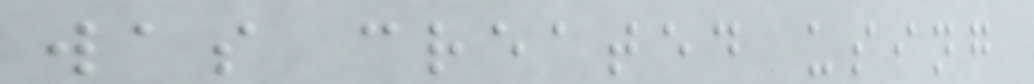was created using
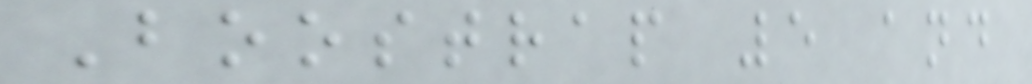Boostrap 5 and
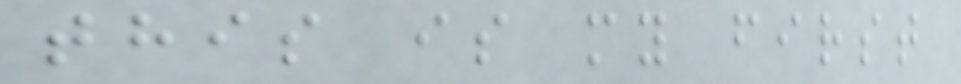this is my first
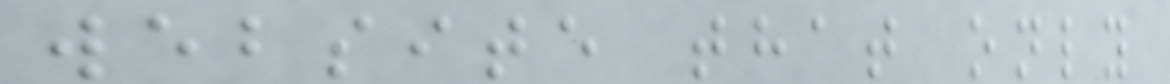website that only
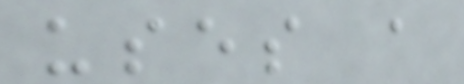uses a
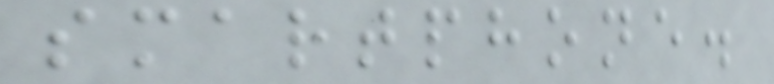smartphone.
